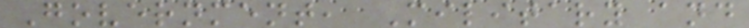Government, Military and
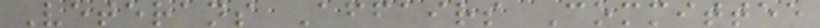Veterans Affairs Committee
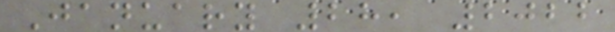January 28, 2022
